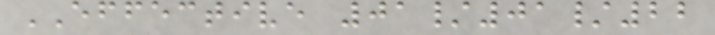EFFECTIVE 01/01/22
